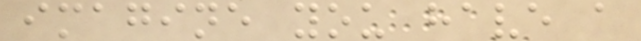imagine you have a
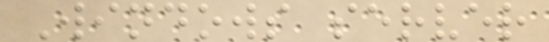Windows server
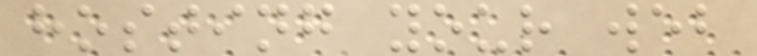hosting your web
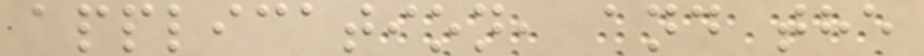application, and the
